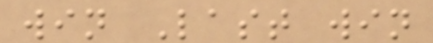win Last win
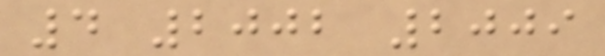4 2002 2009
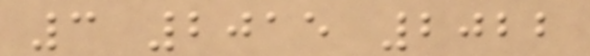3 2015 2022
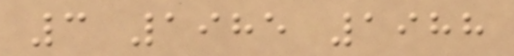3 1985 1988
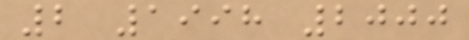2 1998 2000
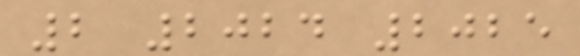2 2024 2025
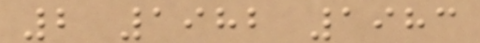2 1982 1983
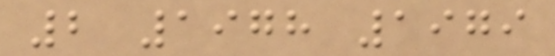2 1978 1979
